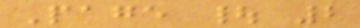Page | 2
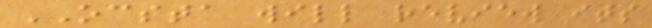OCSTA will review its
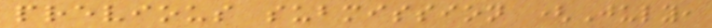previous submission (July,
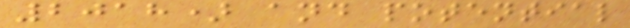2018) and potential
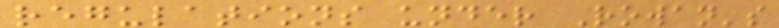regulations under Rowan's
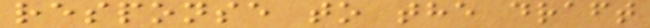response to the draft
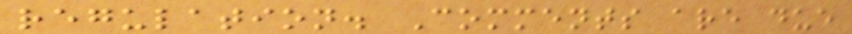regulation. Comments are due
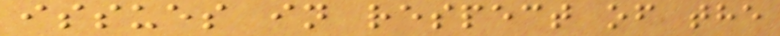issues in respect of the
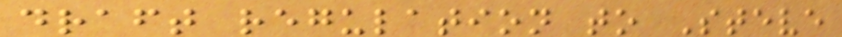draft regulation to Steve
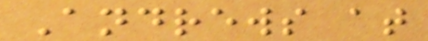Andrews at
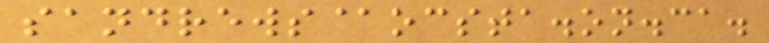sandrews@ocsta.on.ca.
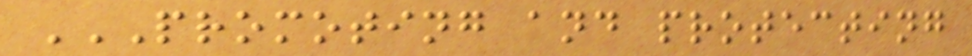PROMOTING AND PROTECTING
